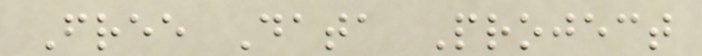Free Data Project
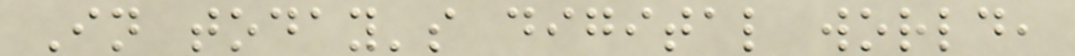In today's digital world,
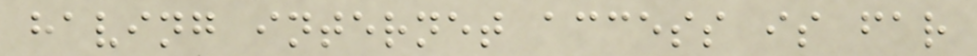having internet access is far
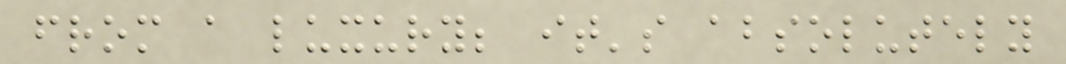from a luxury; it's absolutely
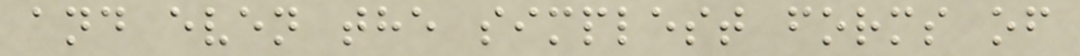and even the simplest forms of
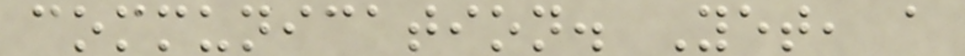communication. Yet, a
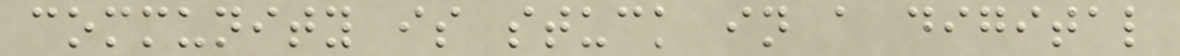community is stuck in a digital
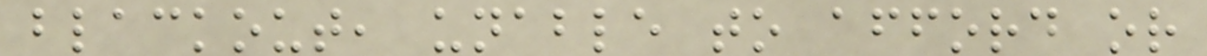blackout, unable to afford or
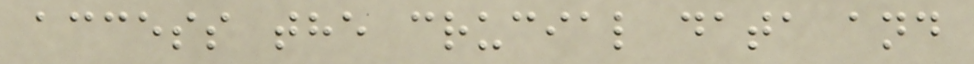access the crucial data and
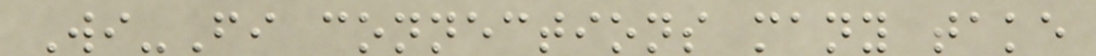Wi-Fi connections many take
